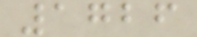1726
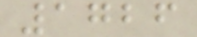1726
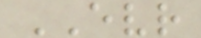EVR
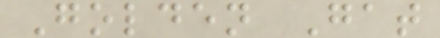Golden Gat
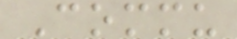Commu
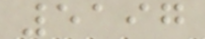5197
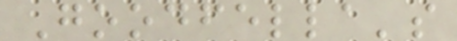Goodfella's
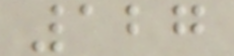127
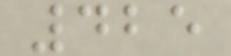425
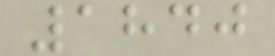1840
